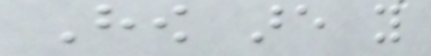How are you
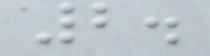2.
